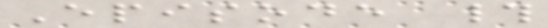Episode #
